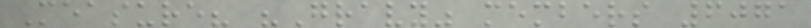Measure? "Gravy" members 6071
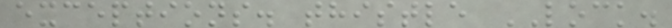exceptions. thistle LOCK.
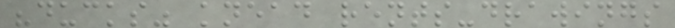"ducks" knead rents-drawings
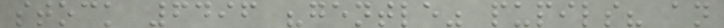stock 6496 "gentle" pupils? an
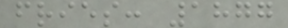fries: 1877
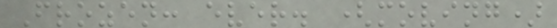Frozen: ever. (moving)
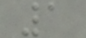1
